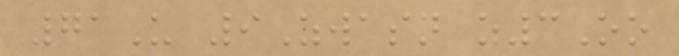71U 9Zwasn z3Oo
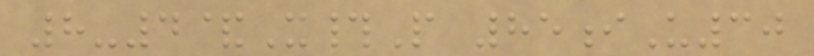8-4&X#P 85iU30
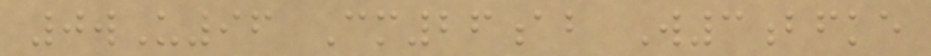0wU96 Cm26ab W3bfke
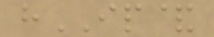hIP&
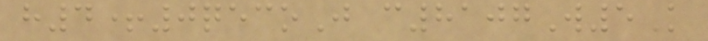h4+0qecoJ c8107W5K
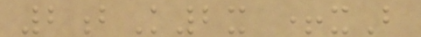2bK2x +xB
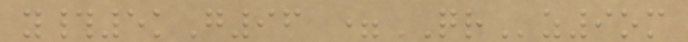y#5kG96 =QRz9om
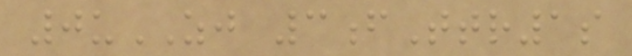0uZJ 3fTtr1s
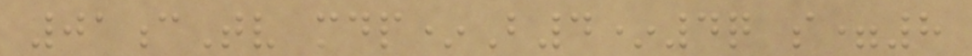01cTv mdp*B4*4q s=8
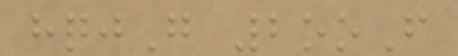hqjG 2ooF
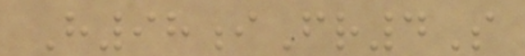H98iFr4S
